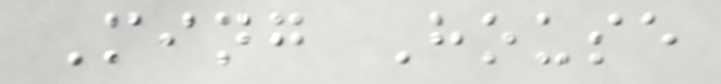Ming House
